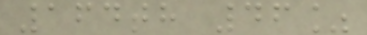164th 46%
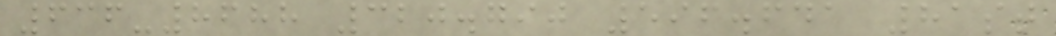636-8688 320.790 596.641 81st
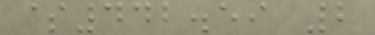$442.59 2
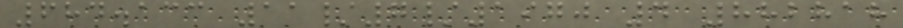684.133 11/7/1970 4 882818
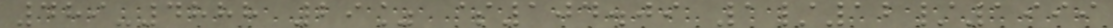489-4888 29% $104.09 1/12/1999
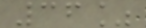36%
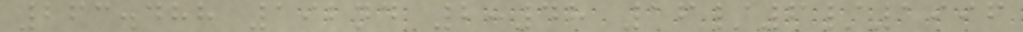263.488 192nd 2:48 16/6/1996
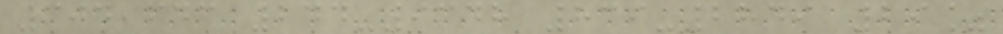304,643 244-9348 839-2849 29%
